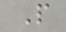P
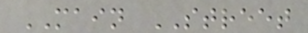MAIN STREET
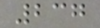237
